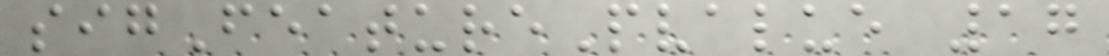sigFeaturePvalue 17
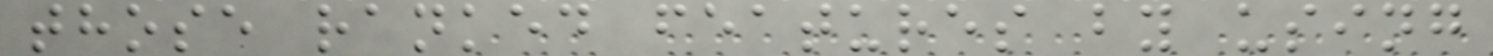those ranked features by using
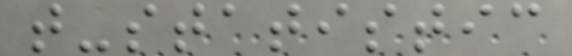t-statistic
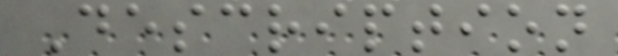Description
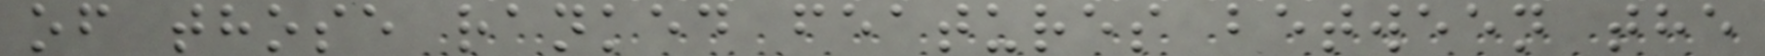of those ranked features between the
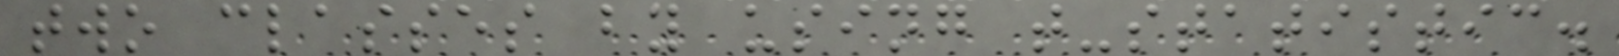two classes by using t-statistic.
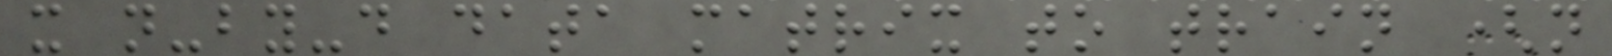x n-by-d data matrix to train (n
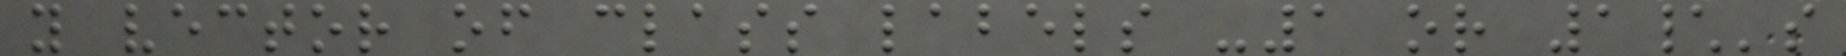y vector of class labels -1 or 1\'s
